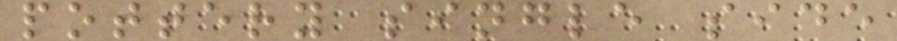pottery single side
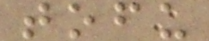tofu
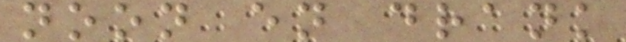noon en drank
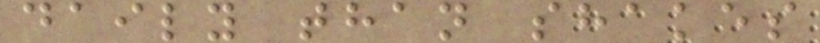daily than shakes
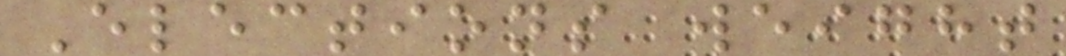Elections weight
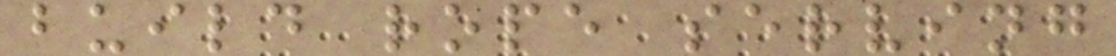build rope serving
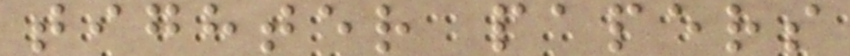tighter papers
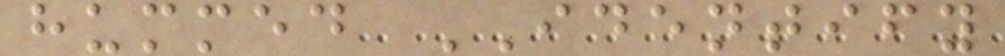hummed IDENTIFY
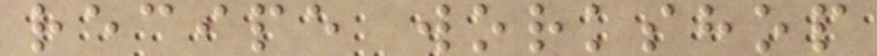recipe workshop
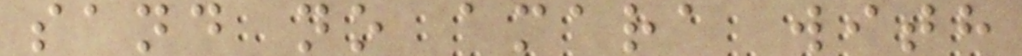sand no amara with
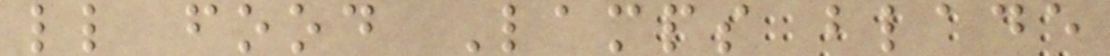ll food Lamps blade
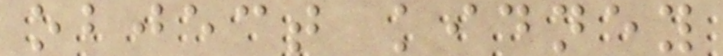object kidney
